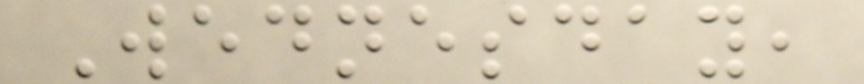Wednesday,
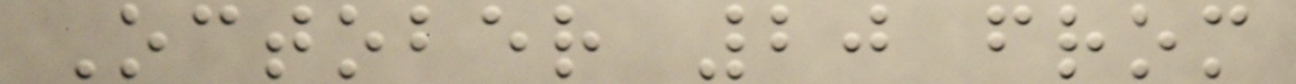October 20 from
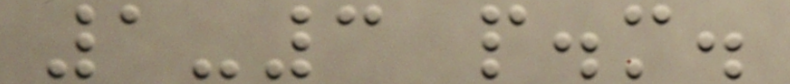1-3 p.m.
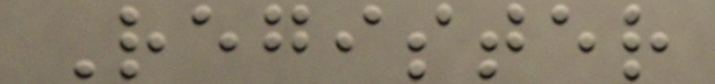Register
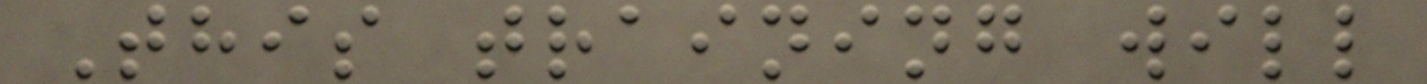This training will
